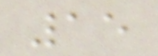15
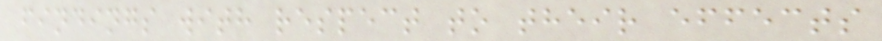findings with respect to their effects
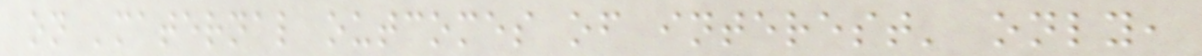on 'maternal outcomes of interest' only,
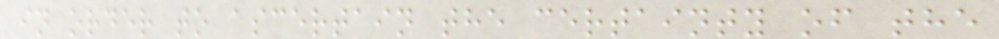in order to ascertain the certainty of the
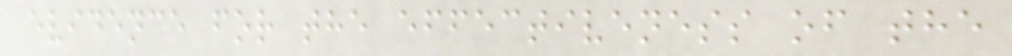evidence for the effectiveness of the
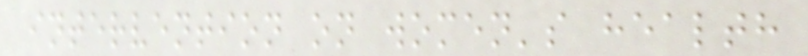intervention on women's health
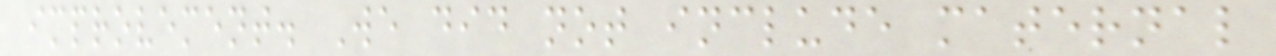improvement. We did not include maternal
